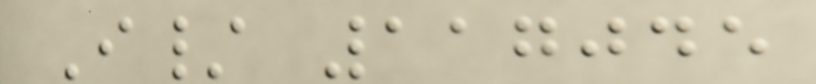I/ 117045
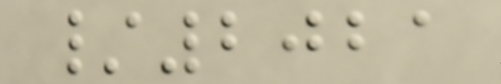/2021
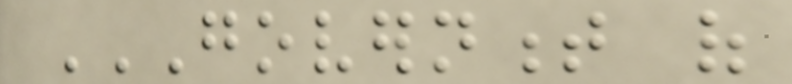GOVERNMENT OF
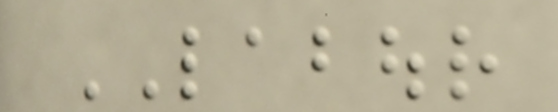LABOUR
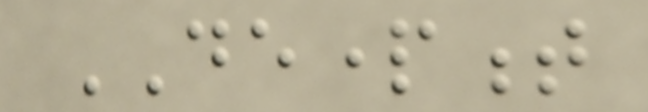DEPARTMENT
